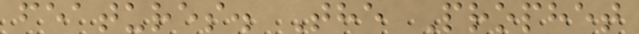features. The Prophet
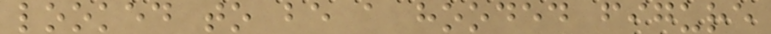looked to be a hooded figure
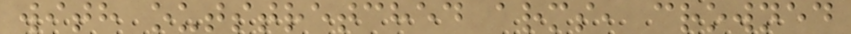with outstretched arms, crowned
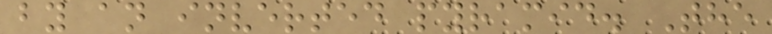by an inverted pyramid. The
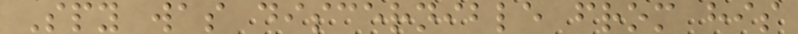Spy was discernible from his
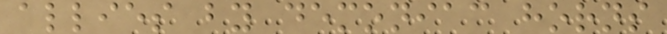allies by demoniac horns
